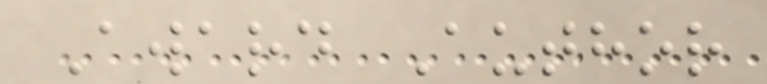Award Author
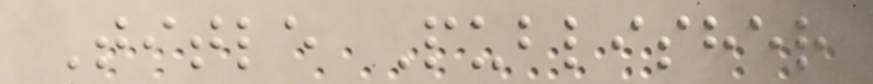Title Publisher
